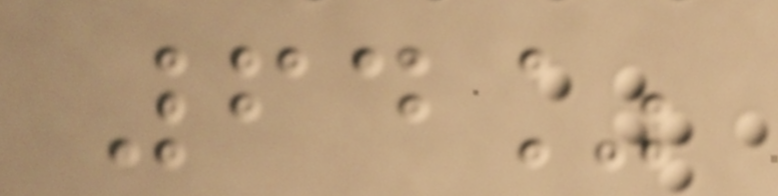64%
